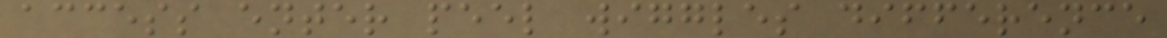access enter peel wiggles difference
